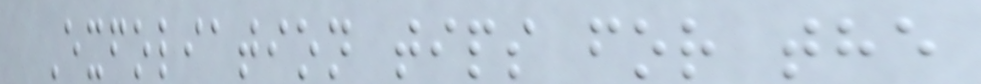Exfoliation tips for the
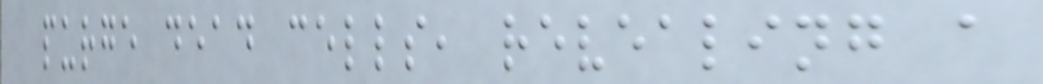purge dead cells, revealing a
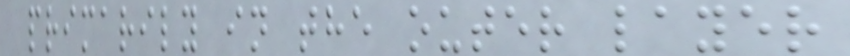primarily in the outer layer
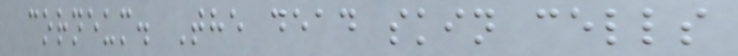corneum. The dead skin cells
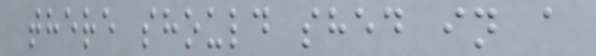there should shed in a
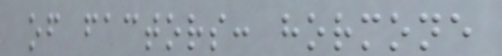of factors: hormone
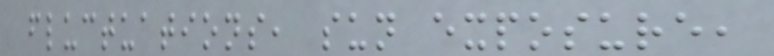fluctuations, sun exposure,
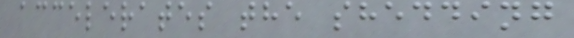accelerates the shedding
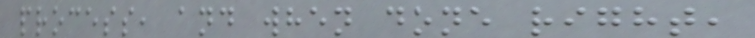process, and when done right,
